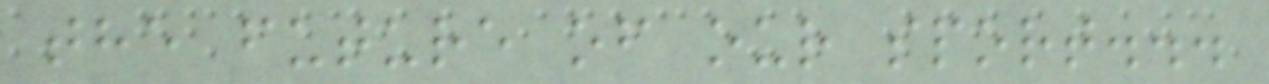the future of our sport...
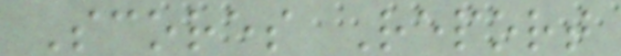Scores Report
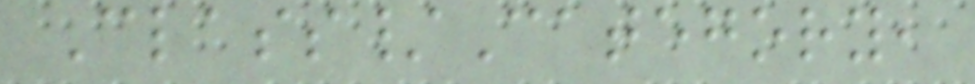Class/Category,
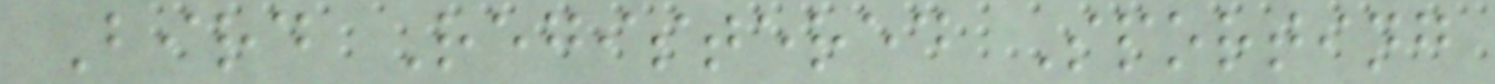Bird Registered Sporting
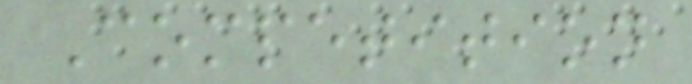Competition
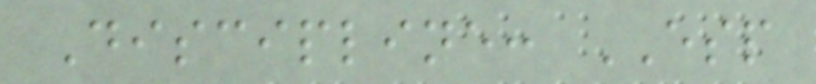Discipline: ESP
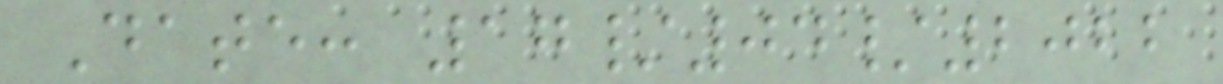Date: 17/04/2022
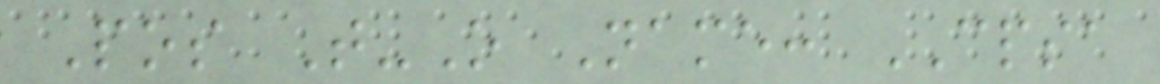Pos T-O Name: CPSA
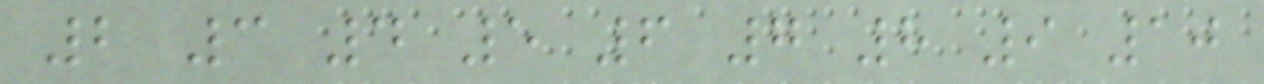2 3 4 5 6 7 8 9 10
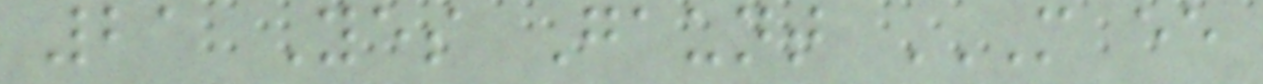21 Yes Gaunt M EE
